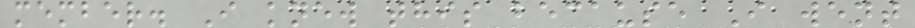member. I knew this because I went
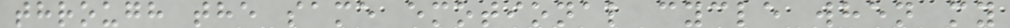through the same emotional cycle when my
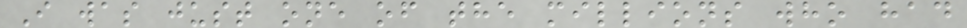I was just one of the millions who had
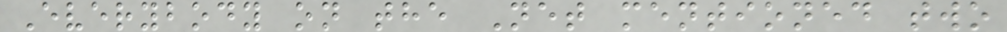Everybody on the Net mentioned two
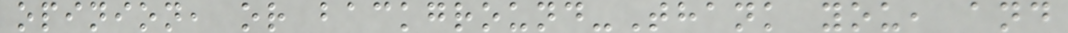opinion, or background-Thank you, and
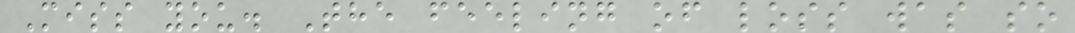Miss you. The feeling of loss was so
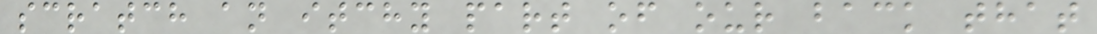scratch an itchy part of our back that
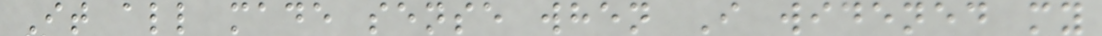It all made sense when I widened my
